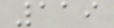119
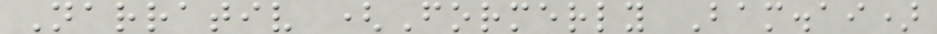Narrativ (Formerly Bam.ai)
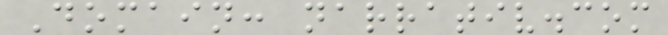Domain: narrativ.com
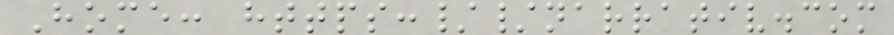Home: https://narrativ.com
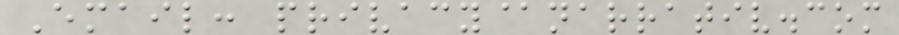Email: privacy@narrativ.com
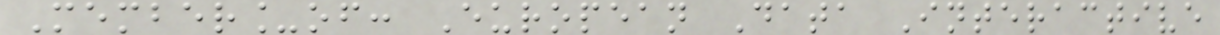Member_of: European Data Interactive
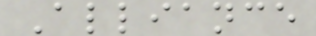Alliance
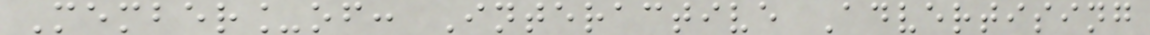Member_of: Interactive Advertising
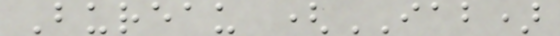Bureau (IAB)
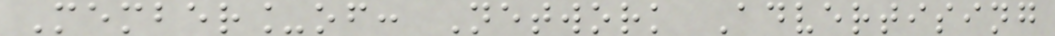Member_of: Network Advertising
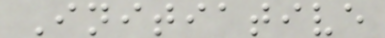Initiative
